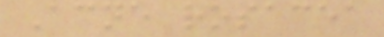Acne rosacea
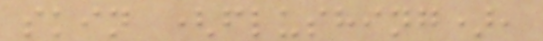skin (flushing),
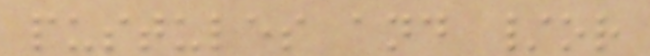pustules and /or
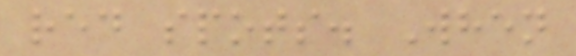red spots. When
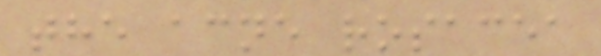the acne rosacea
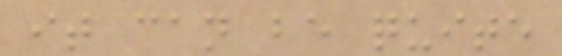it can be quite
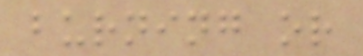burning or
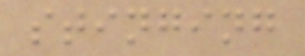stinging
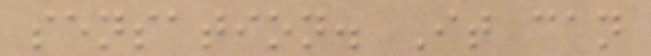sensation. It can
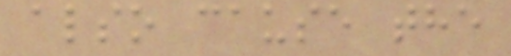also cause the
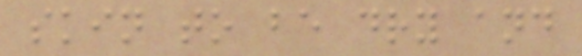skin to be dry and
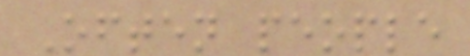Often people
